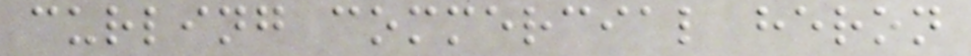curling commercial heron
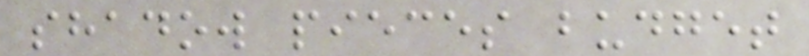shadow pieces budget
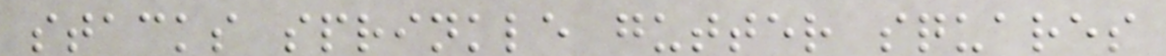stacks sprinkle gutter squares
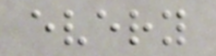every
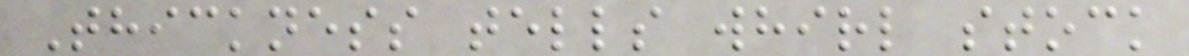Thickness tells whirl stock
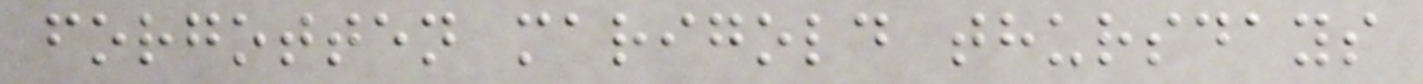forgotten marigold thursdays
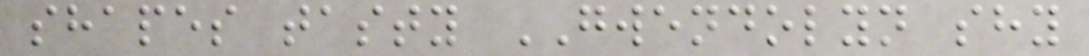shapes tasty GWENDOLYN shy
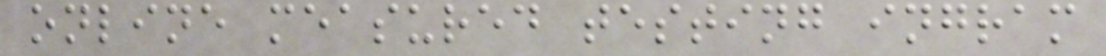online measured testing ingram
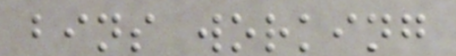bins working
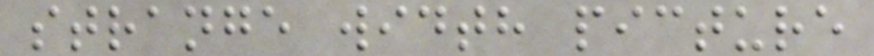strange width picture
